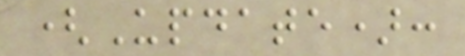(Update):
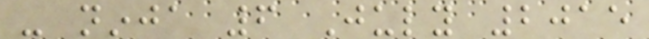- ninja 6 July 2015
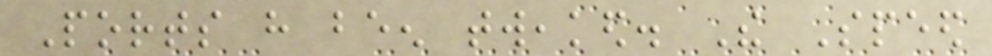Ports have been tweaked. The Speed
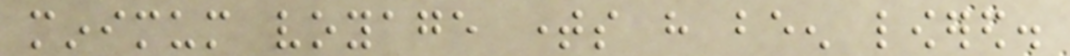minimum voyage times have been lowered.
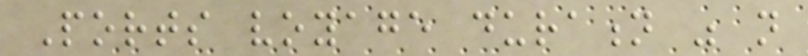Ports voyage duration was not
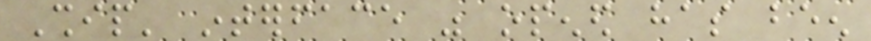Ship' interface was opened has been
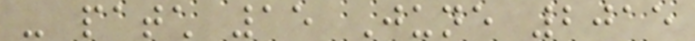- patch 15 June 2015
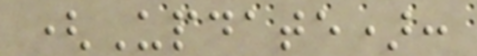(Update):
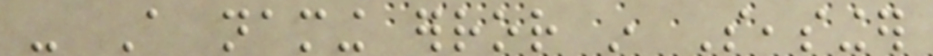- A naming error in Seasinger
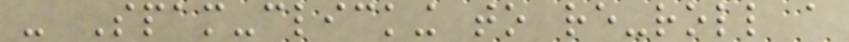- Spam-clicking to re-roll a
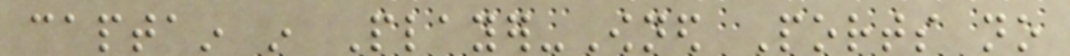captain in Player-Owned Ports no
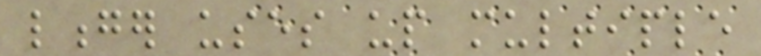longer uses up multiple
